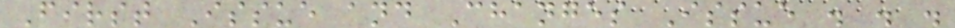First Issue and Changes Issue . . .
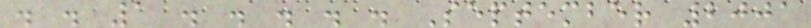. . 1 . . . . . September 2001
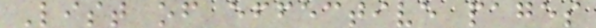List of effective pages
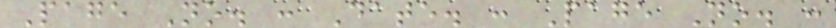Page No. : Date. : Page No. :
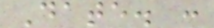Date. :
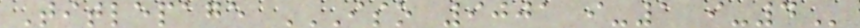Titlepage ISO 9001 I-1 I-4
